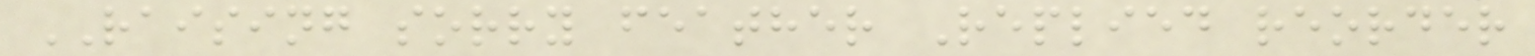RAISING sorry feather Replied reorder
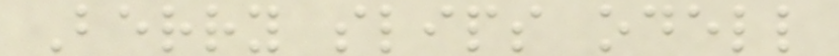Berry slips odell
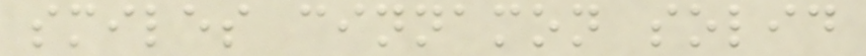smiles cinnamon solid
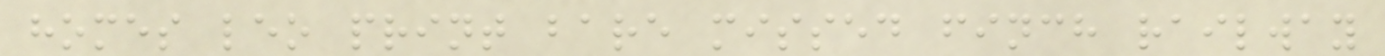homes leo print bare missed finch railway
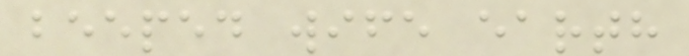beeped wife earth
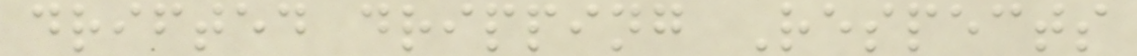drifted dripping Respects
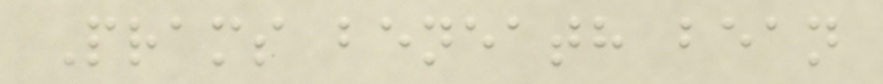Prams beneath bean
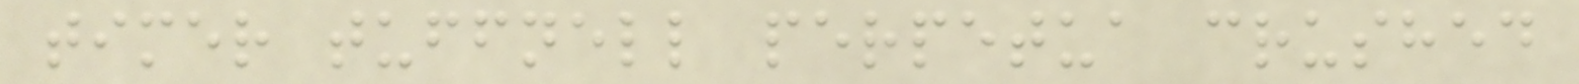timer tuffnell perpetua crushed
